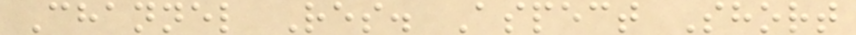Channel Res. Aspect Short
